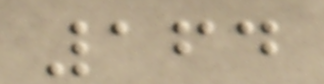164
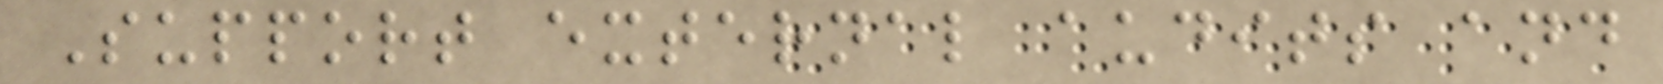Support external audits and
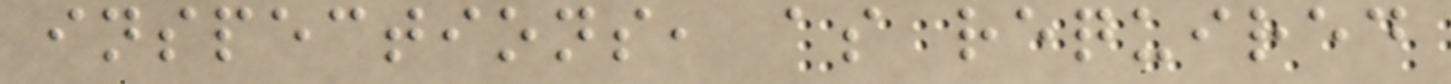inspections, as required
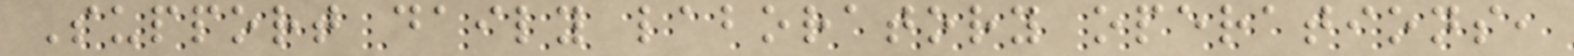Support daily laboratory operations,
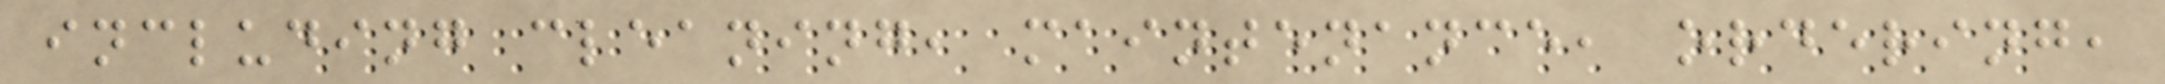including cleaning, maintenance, ordering,
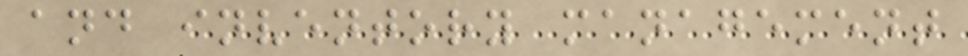and inventory management
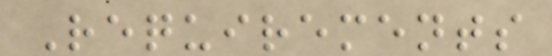Requirements
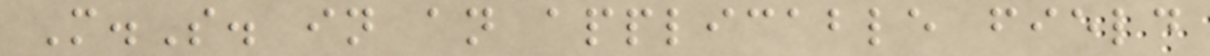M.S. in an applicable field
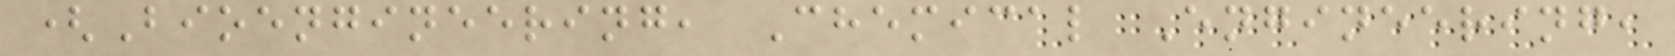(Bioengineering, Chemical Engineering,
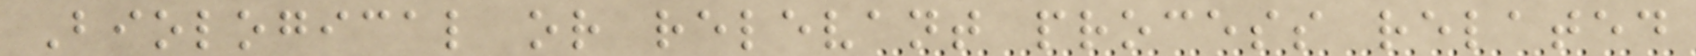Biological or relevant process related
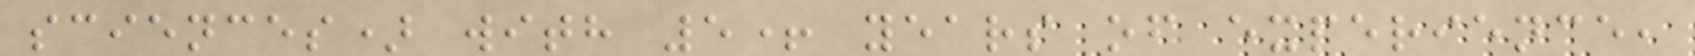sciences) with 5+ years of experience,
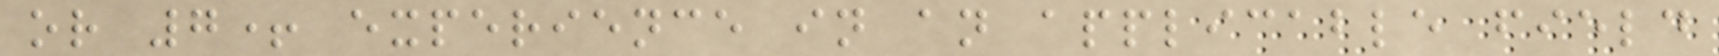or 7+ experience in an applicable field
